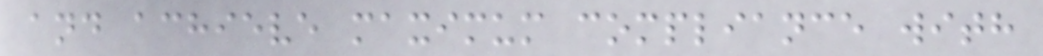and achieve maximum compliance with
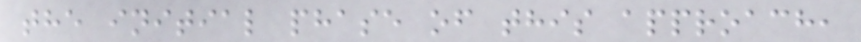the initial phase of this approach,
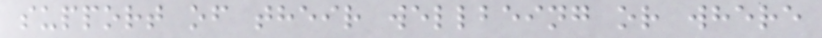support of their wellbeing or where
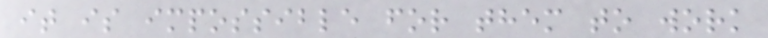it is impossible for them to work
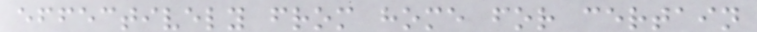effectively from home for certain
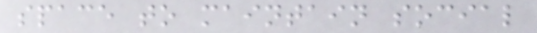space to maintain social
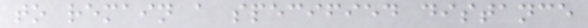to remain a specified distance
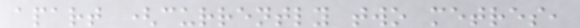apart (currently two metres,
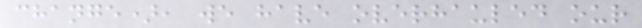change), we have overhauled our
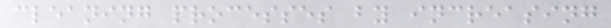cleaning processes by increasing
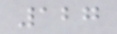127
